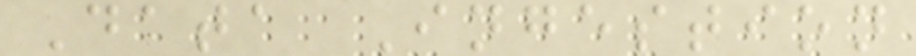Data Ingestion
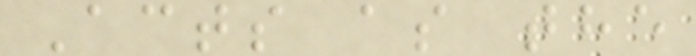Acts as the
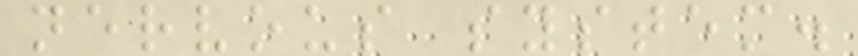nervous system.
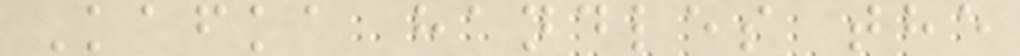Kafka handles the
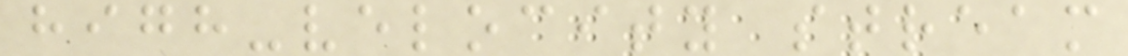high-velocity stream
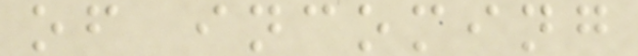of incoming
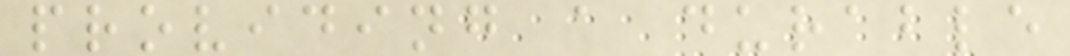providing a durable
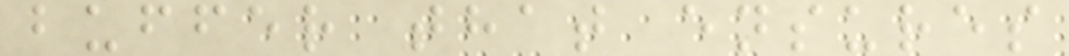buffer that ensures
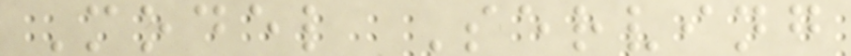Model Serving
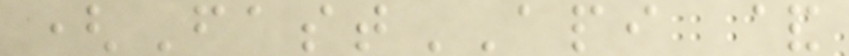(FastAPI &
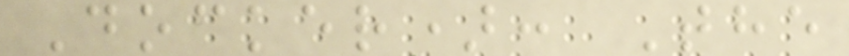Docker): The
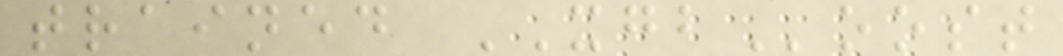trained XGBoost
